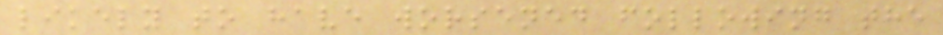likely to have worsened following the
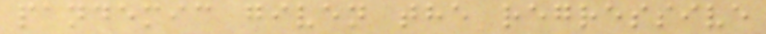pandemic given the regressive
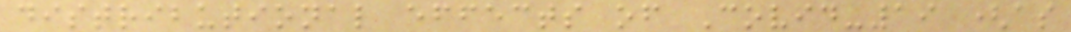distributional effects of Covid-19 (as
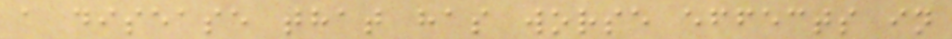a disease that has worse effects in
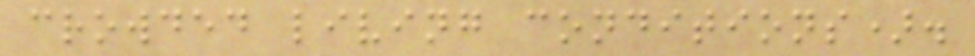crowded living conditions).
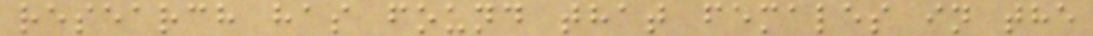research has found that females in the
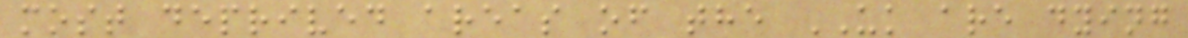most deprived areas of the UK are dying
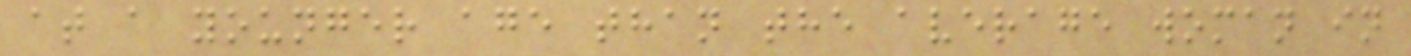at a younger age than the average woman in
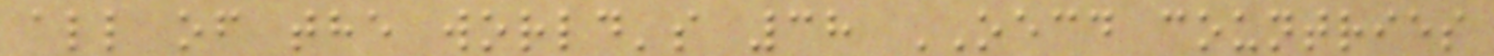all of the world's 38 OECD countries
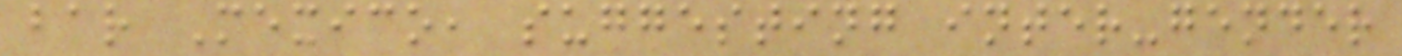bar Mexico, suggesting inter-gender
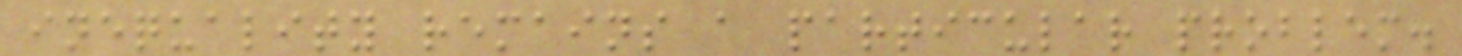inequality remains a particular problem.
